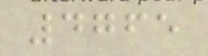4765
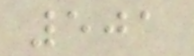501
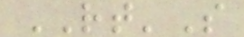RT'S
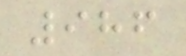986
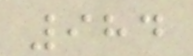984
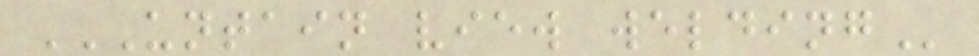UNTAIN VIEW WELDING
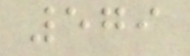579
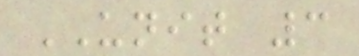UNIT 3
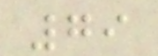79
